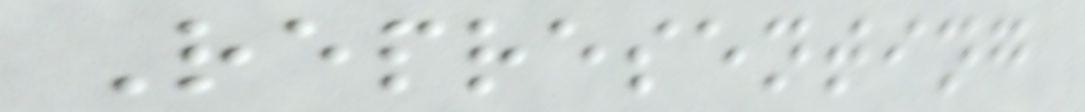Representing
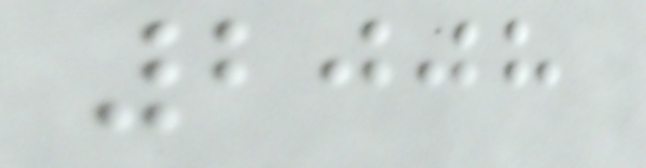2008
